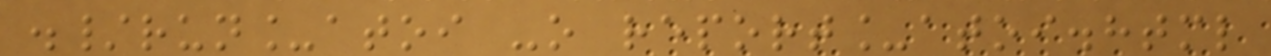./run_atoi -o report_atoi.html
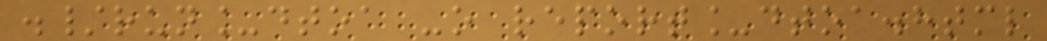./run_dtoa -o report_dtoa.html
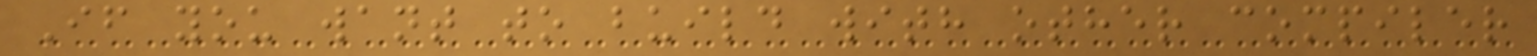If you want to build with other compiler
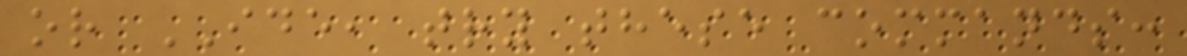or IDE, try these commands:
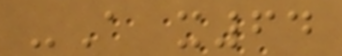-A x64
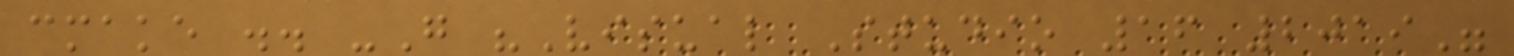cmake .. -G "Visual Studio 16 2019"
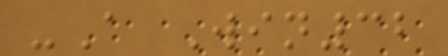-A Win32
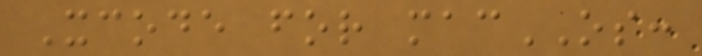Xcode for macOS:
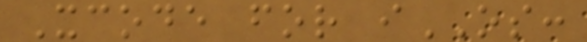Xcode for iOS:
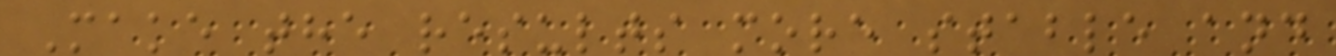Make the results more stable and
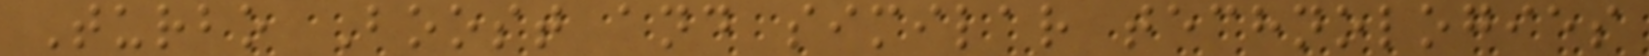Turbo Boost and similar technologies
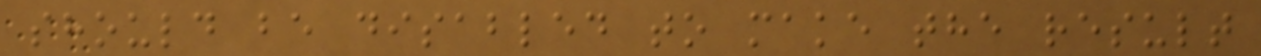should be disabled to make the result
